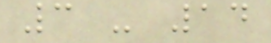3 - 14
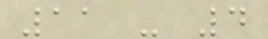11 - 4
